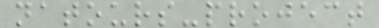natours-project
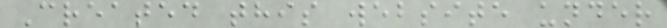Created this website under
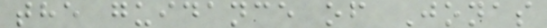the guidance of Jonas
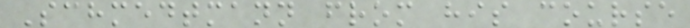Schmedtmann from his course
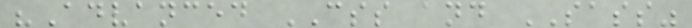"Advanced CSS and SASS"
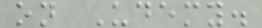on Udemy.
